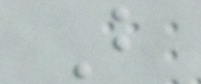B
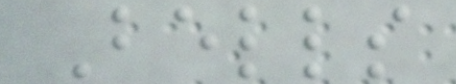Bells
